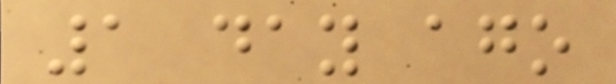1 day ago
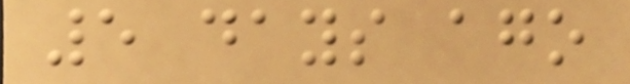5 days ago
